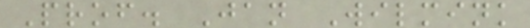Prof. Jan Wilmink
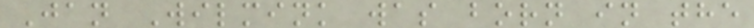Jan Wilmink was born in the
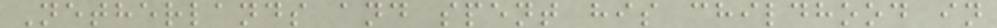Netherlands and spent his childhood in
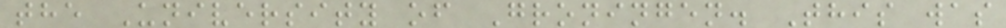the University of Groningen. This was
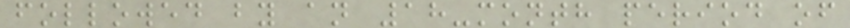followed by an 18-month period of
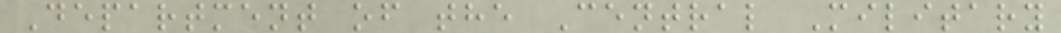Department of the Central Military
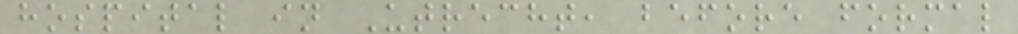hospital in Utrecht, before formal
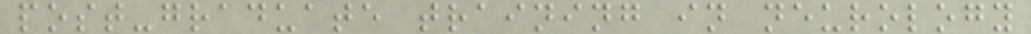post-graduate training in neurology
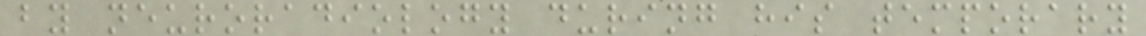by neuroradiology during his temporary
